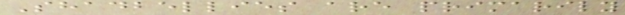Shadbellies are primarily
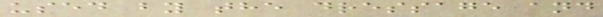used by the dressage and
